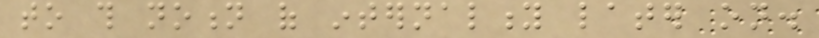to this notion of internality later on.
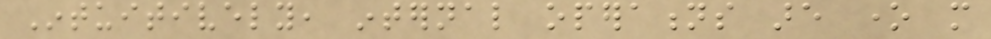Intuitively, internal operations are one more
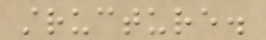structure.
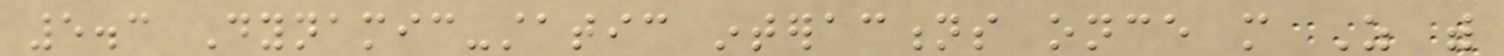5.3 Dynamic-static interactions once more As with
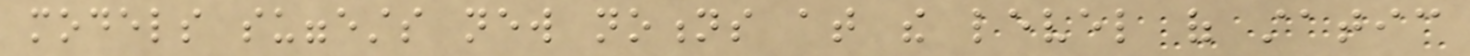models suggests new notions at the level of static
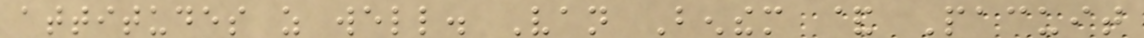attitudes as well. Van Benthem & Pacuit
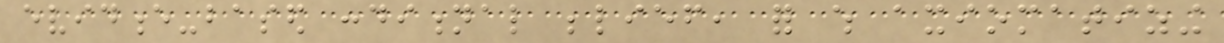evidence-based conditional belief, for which axiomatizing
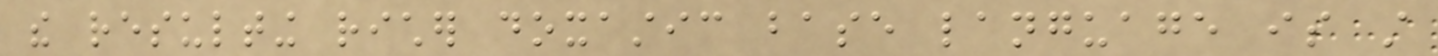the resulting richer doxastic base language is still
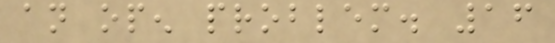an open problem. 16
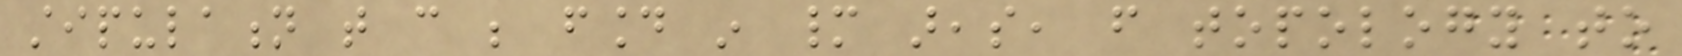stipulation that can be found in many areas, from topology to
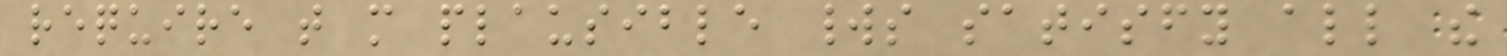require that more plausible worlds satisfy all the
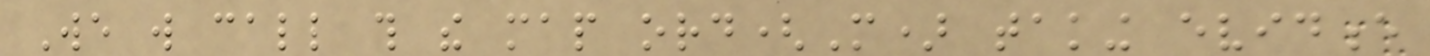We will call this the map ord(M) taking evidence
